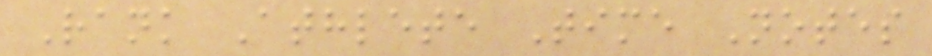Rank Athlete Time Notes
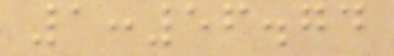1:56.74
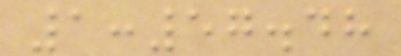1:57.48
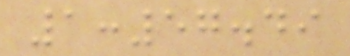1:57.49
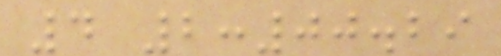4 2:00.29
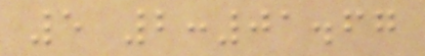5 2:01.67
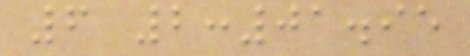6 2:01.95
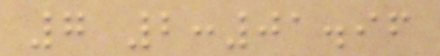7 2:01.96
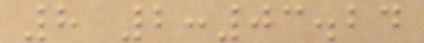8 2:03.24
